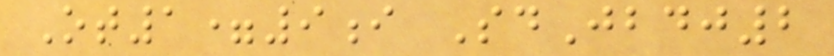Ot1=9i SdJbdj2
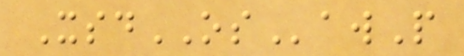XsdOSawP
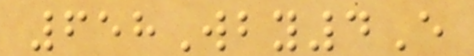658Wby4E
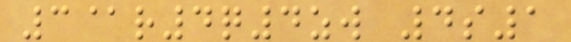3@r4q4zw 4s1
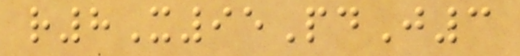r8X95PdJ3
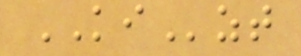KIzt
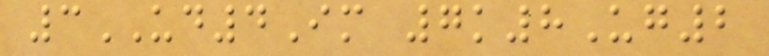3UD4Im 7k8Ug2
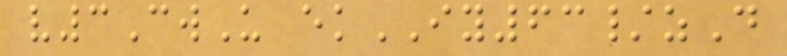v3CwU ekIY63/zD
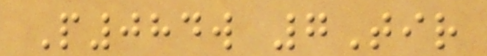P084w 7Tir
